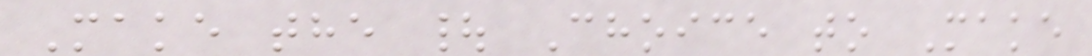Make the | Choice to Make
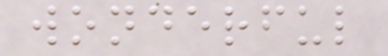wonderful
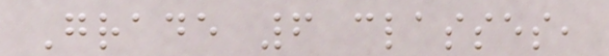Grade 6 classes,
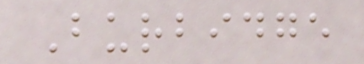Burbidge
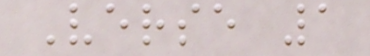Verse 1
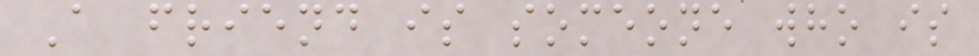A friend is someone who is
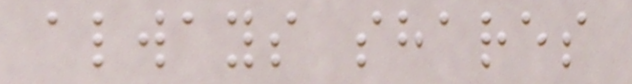always shares
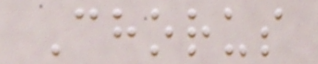Chorus
